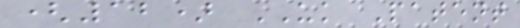(12) UK Patent
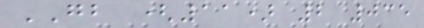GB (11) 2 035
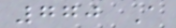770 A
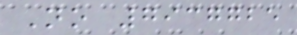No 7937725
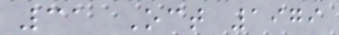31 Oct 1979
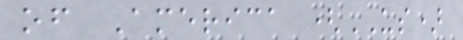of America (US)
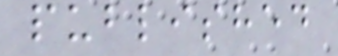published
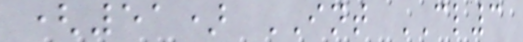(51) INT CL3
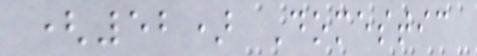(52) Domestic
